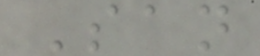San
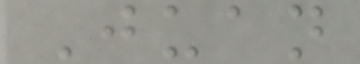Juan
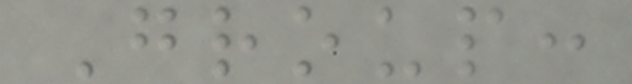Group:
